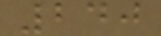240
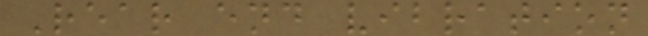Rear end vibration
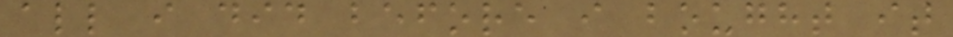all i did before i bought it
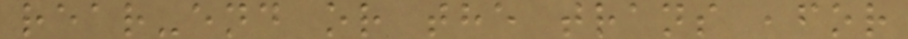rear-end or the trans ,for
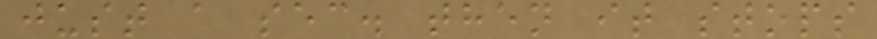just a sec. then it stops
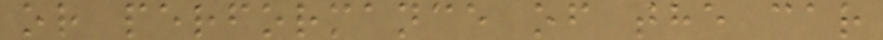or performance of the car
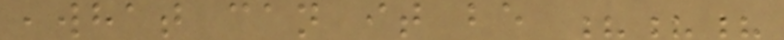,what can it be ???
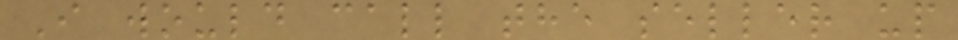I would call the seller up
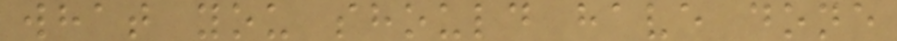what you should have done
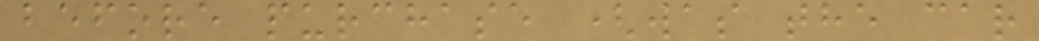before purchase (was the car
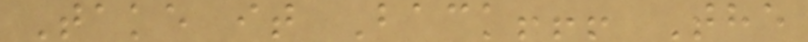Take it Back!!! The
